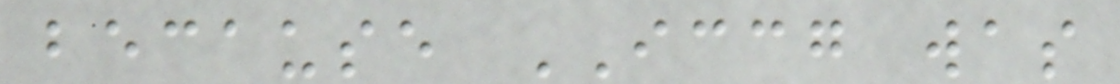because ICCG was
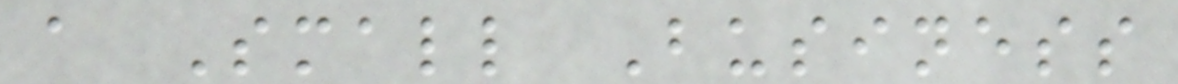a Small Business
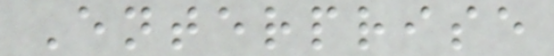Enterprise
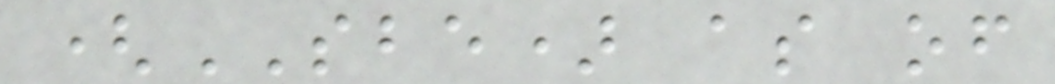(SBE) as of
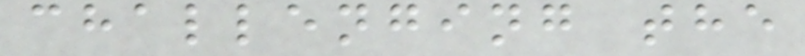challenging the
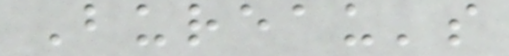Bureau's
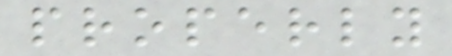properly
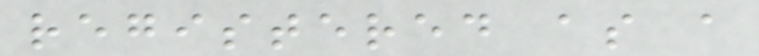registered as a
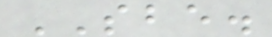SBE.
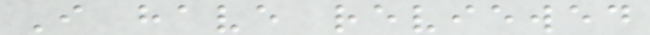I have reviewed
